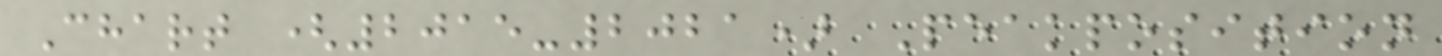Chart (2015-2021) Peakposition
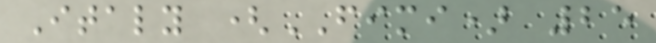Italy (FIMI) 25
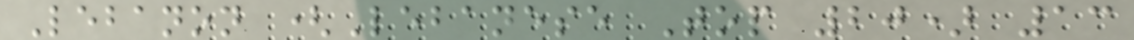Lebanon (Lebanese Top 20) 13
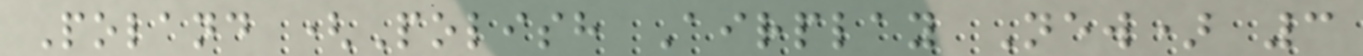Poland (Polish Airplay New) 3
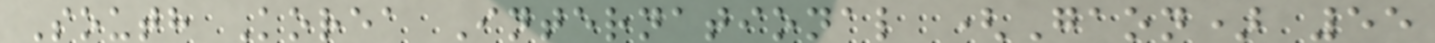South Korea International (Gaon) 55
